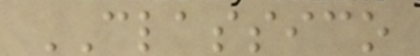CLASSICO
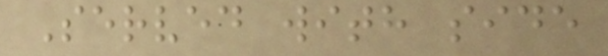Served with side
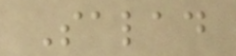Salad
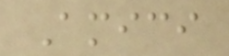Amici
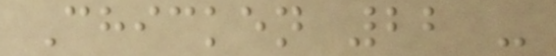Chicken 22 -
